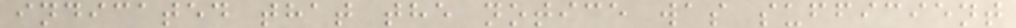indicated that the notice was sufficient
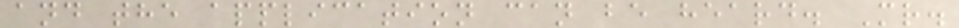and the application can be heard. Mr.
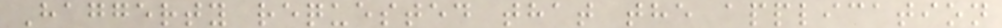Haggerty requested that the application
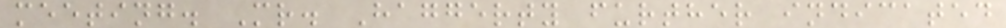meeting. Mr. Haggerty further indicated
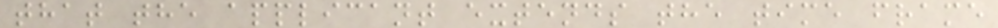that the applicant extends the time frame
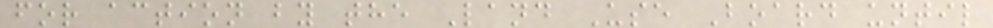for action by the Land Use Board until
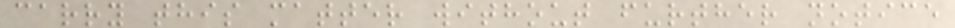carry this matter without further notice
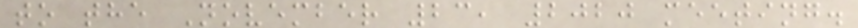to the November 23, 2020 meeting.
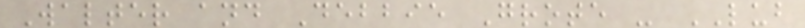Walter and Debbie Grote - LUB
